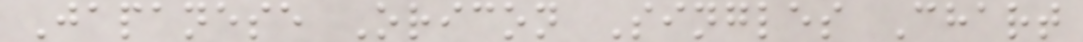Japanese Oricon Singles Chart
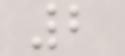2
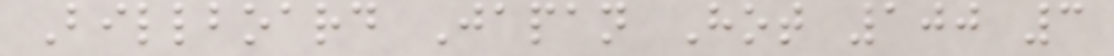Billboard Japan Hot 100 3
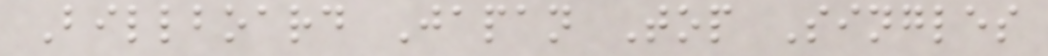Billboard Japan Top Singles
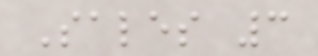Sales 3
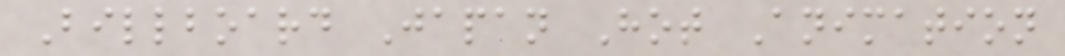Billboard Japan Hot Animation
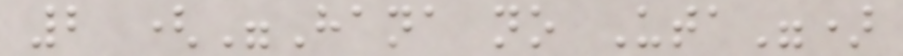2 ("Hana no Uta")
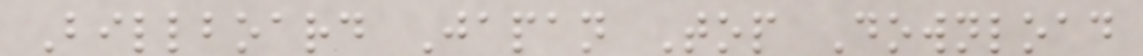Billboard Japan Top Download
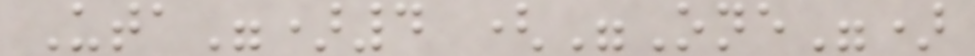Uta")4 ("One")
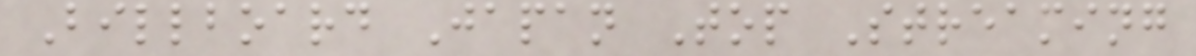Billboard Japan Top Streaming
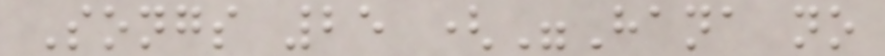Songs 25 ("Hana no
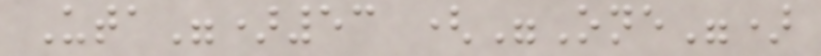Uta")53 ("One")
